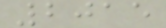2015
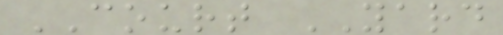COURT YARD
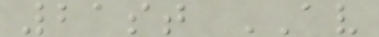21st AV
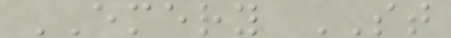EMERY ST
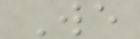We
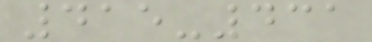415-431
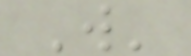W'
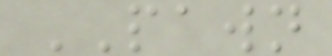PAWN
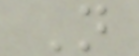N
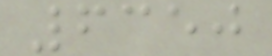6350
